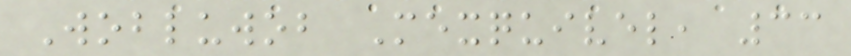Wobluwob Mexquivel, 33
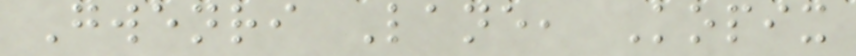Gwenri Lane, Kopix
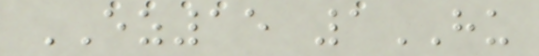EZ15 1HU
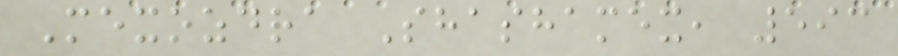Mexozdra Shashamex, 593
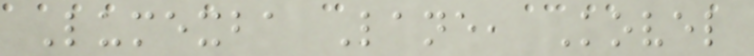Lumexba Lane, Kovel
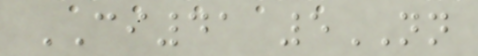CI41 5NN
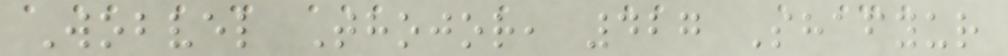Wobvel Thojor, 427 Shafyur
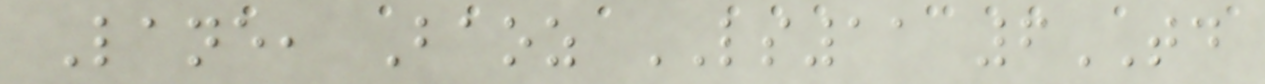Lane, Baoz LS11 6TD
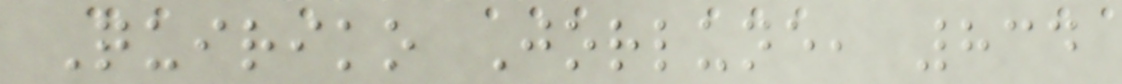Quiriko Jorlune, 834
